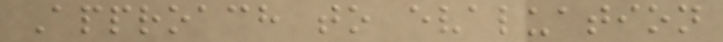Approach to evaluation
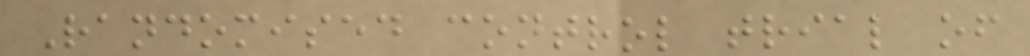Randomised control trial of
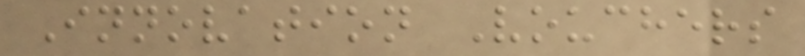Innovation Vouchers
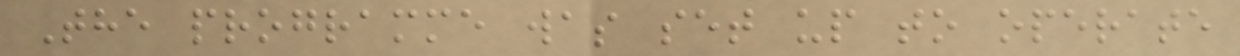The programme was set up to operate
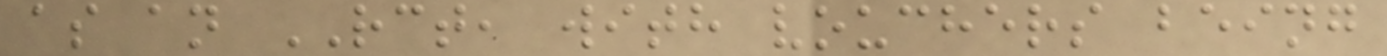as an RCT, with vouchers being
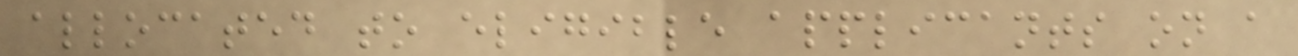allocated to eligible applicants on a
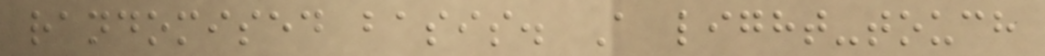randomised basis. A light-touch
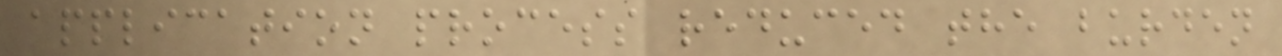application process reduced the burden
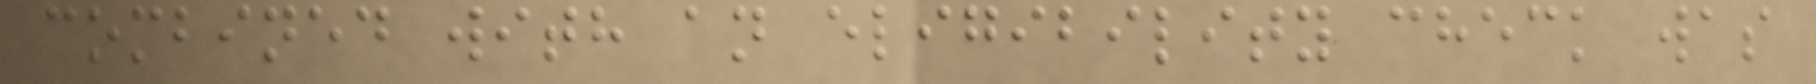combined with an eligibility check was
